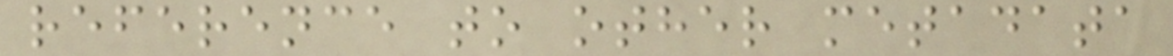reference to other metadata
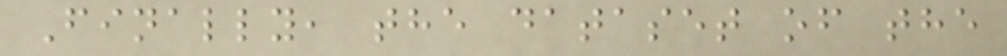Finally, the dataset of the
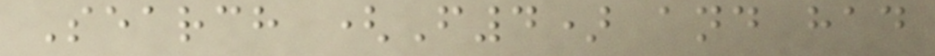Search (F4) and had
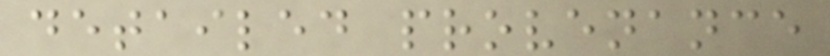detailed provenance
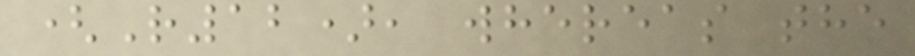(R12), whereas the
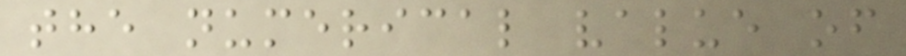the numerical value of
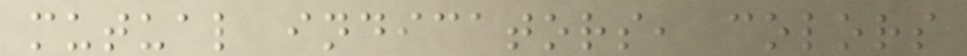mutual indicators, colors
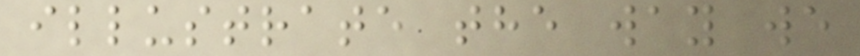illustrate the way we
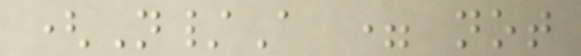(N/A = not
